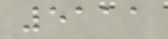5111
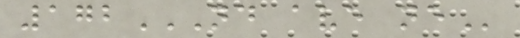172ND AVE NE
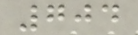704
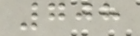708
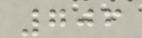706
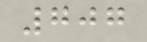707
